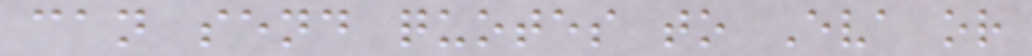can send quotes to Eva or
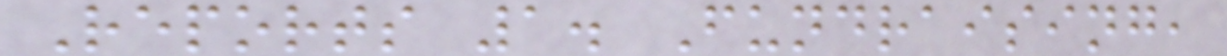Reports 1. Fundraising,
